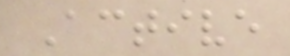Active
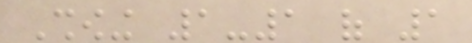Showing 1-1 of 1
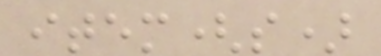item(s)
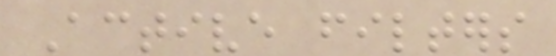Active filters
